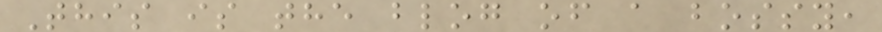This is the blog of a bossy,
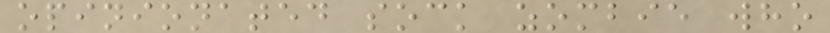opinionated sock zombie who
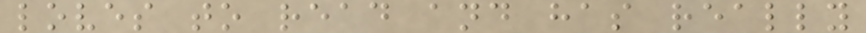loves to read and has really
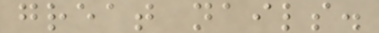great nails.
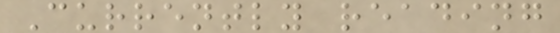Currently reading
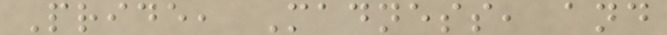Pride, Madness, and
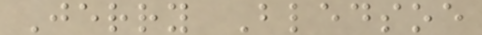Jerry Bledsoe
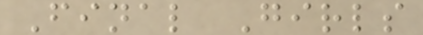Final Girls
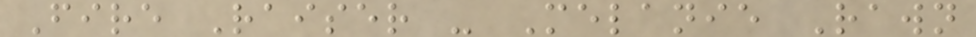Fire Raiser - Melanie Rawn
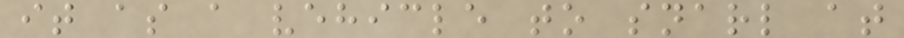it as a vehicle to snarl at
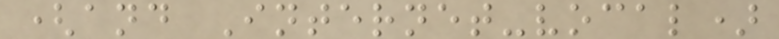(and Internet-vocal)
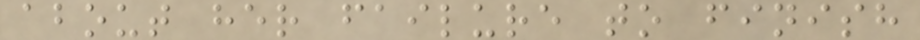about her failure to finish
